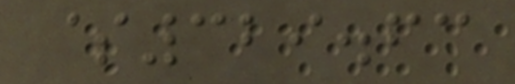$329.63
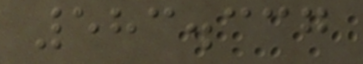583.337
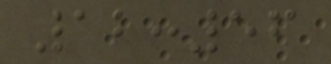12:56
